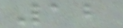12
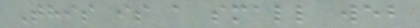This is a small web
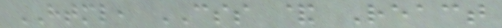HTML, CSS & React
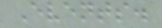Events.
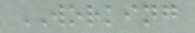WORKING
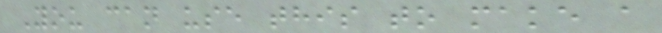You can use this to make a
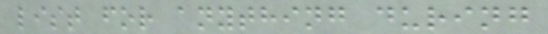list for anything during
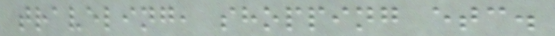traveling, shopping etc.
